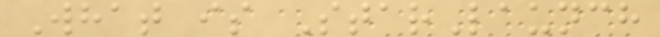What is StarLaunch
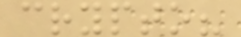crypto?
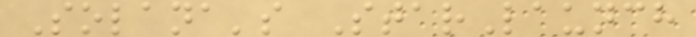Solana's StarLaunch
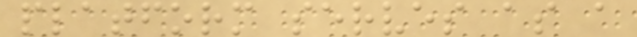platform serves as a
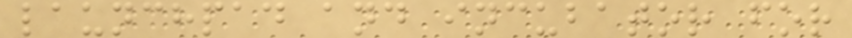launchpad and incubator for
